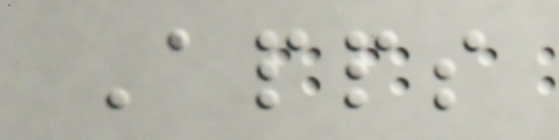Apps
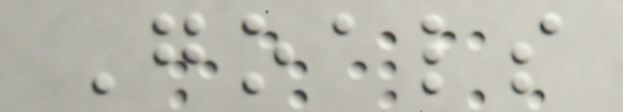Goals
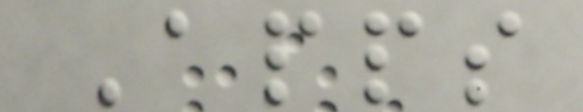Apps
